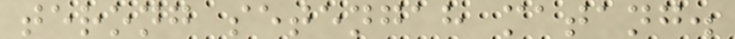terong setengah matang.
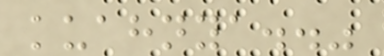kuahnya.."
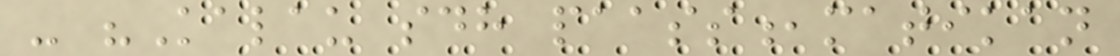- "Kalau sdh paass,matikan
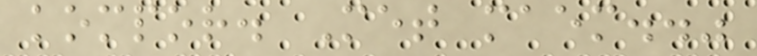kompor. Met maem.."
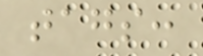tags:
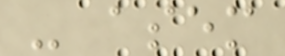- asem
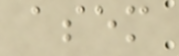asem
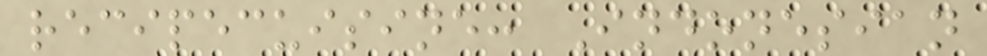recipecuisine: Indonesian
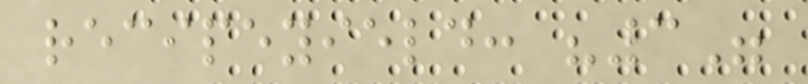recipeyield: "3"
